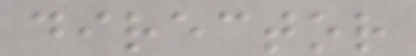director
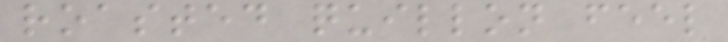roasted quillon feel
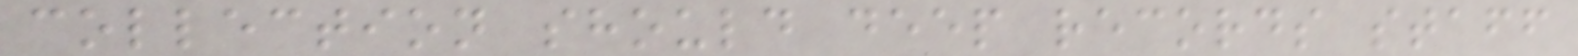collection should deep records staff
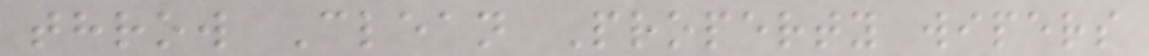throw Clean Property wipers
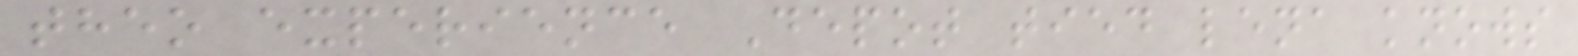theo experience Depot tied lena knows
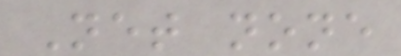Net none
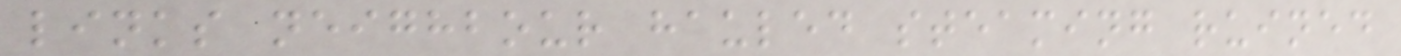links neighbour hauled steaming ruined
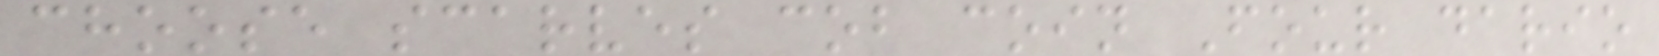choose scarves cob coin Four dario
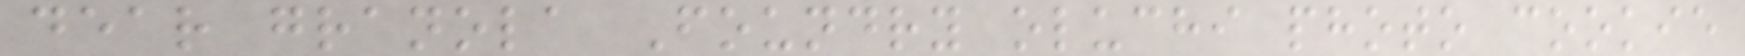dear granola Foundry oluchi photo cookie
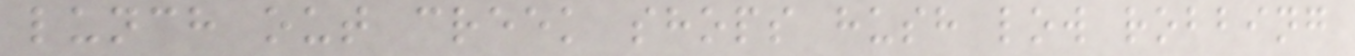lunch out creek shops hush low robbing
